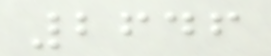2646
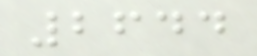2644
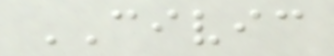CIVIC
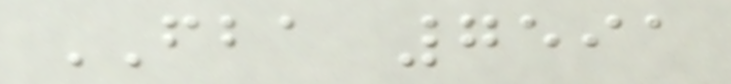FBA 7591
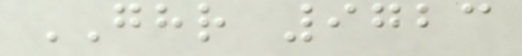GHR 9723
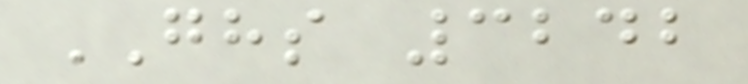GHS 3242
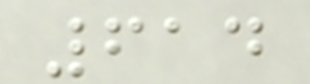614
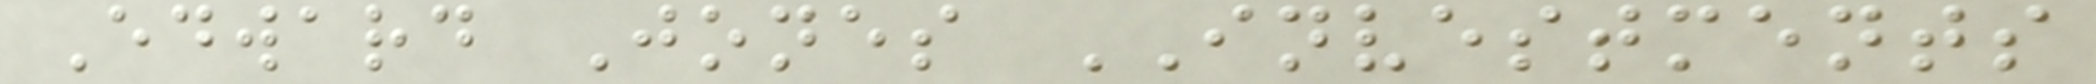Edward Jones INVESTMENTS
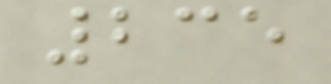235
